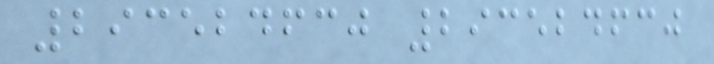293524630 293524630
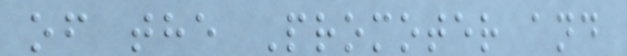of the Promoter and
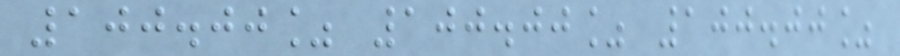100.00% 100.00% 100.00%
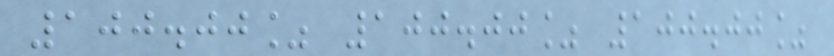100.00% 100.00% 100.00%
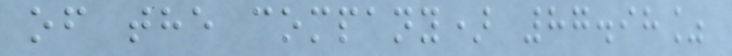of the company) 87.98%
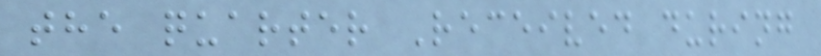the quarter Received during
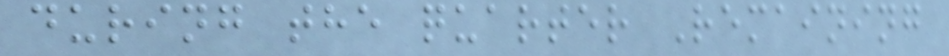during the quarter Remaining
